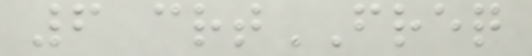6 crtFREQ
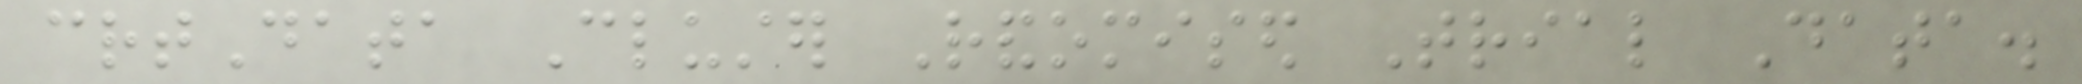crtData Cluster Randomised Trial Data.
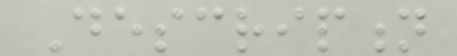Description
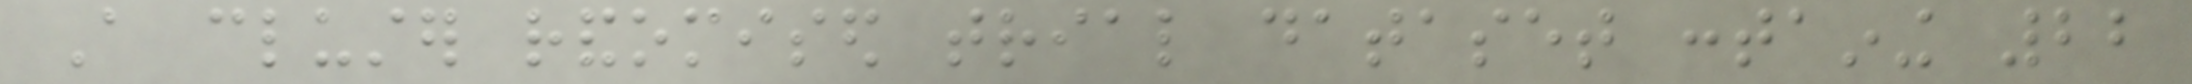A cluster randomised trial dataset containing 22
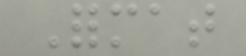Format
